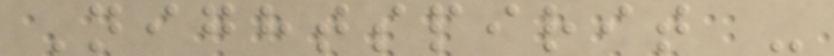Nightspirit -
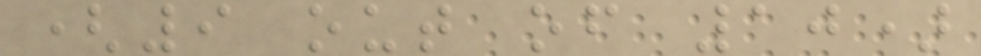(9 out of 10)
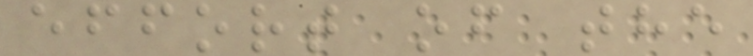effort of the
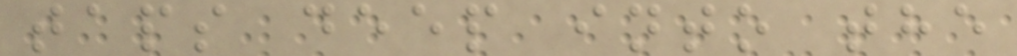taps deep into the
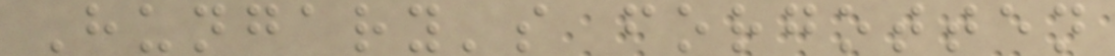Hungary's forgotten
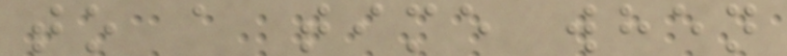to a time when
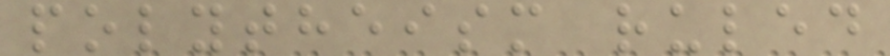polytheism ruled
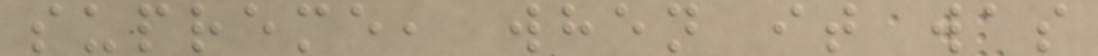supreme, when it was
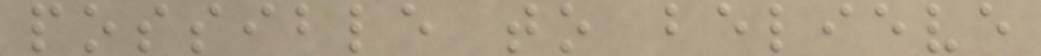possible to believe
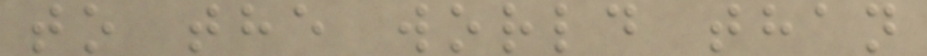to the world than
